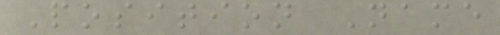Position Name
